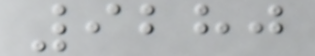9280
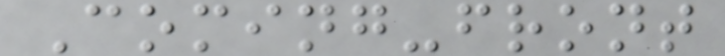Coming-front
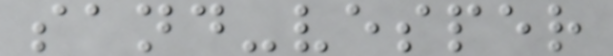sand-vesper
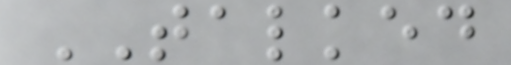TALKED
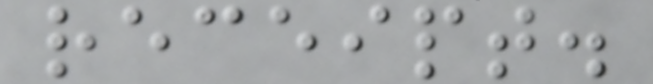receipt.
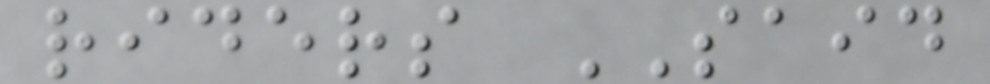riders SAID
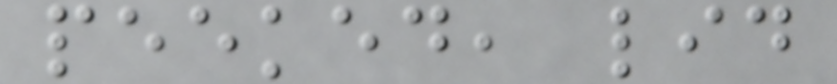peeked, lid
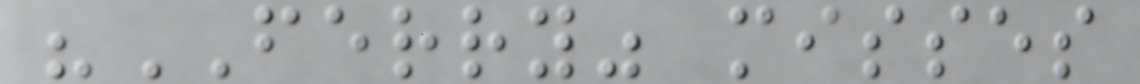"FERRY" misses
